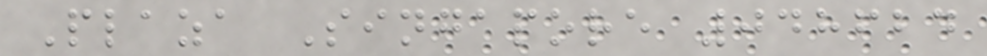Plaza Singapore 048624
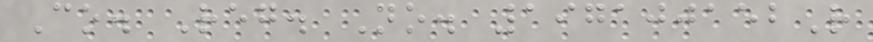Co. Reg. No. 197100152R
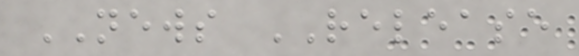NEWS RELEASE
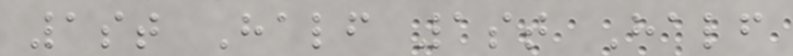1st Half 1st Half
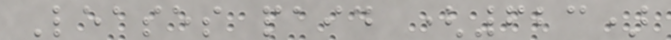Leases paid (623)
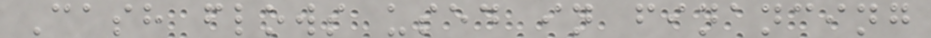Cash flows used in financing
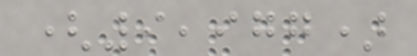(9,977)
